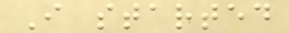I started
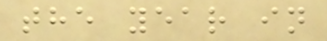the year in
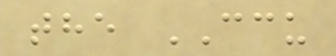the CCU
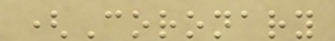(Coronary
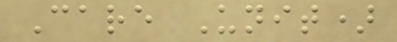Care Unit)
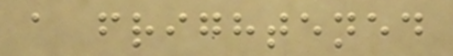a frightened
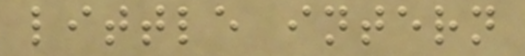little intern
